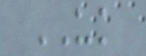UK
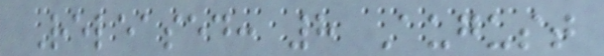Released: 8 August
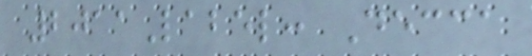2011Label: Decca
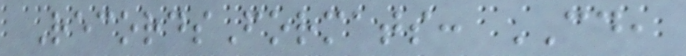RecordsFormats: CD,
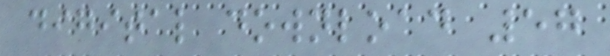digital download 57
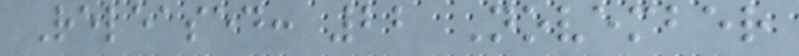Released: 22 November
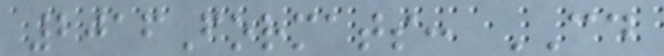2016Formats: CD
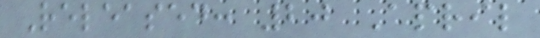Released: 20 April
